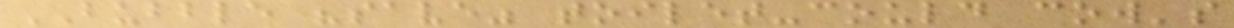BUBBLE "save" toilet-could cow's
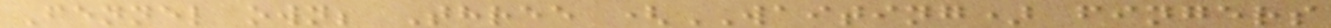Fennel own; Three (WAITING) fingers
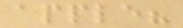apple?
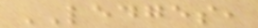LEDGES,
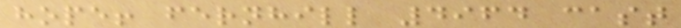hope! fernhill 4964 cast
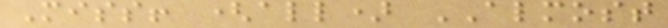Miss! (all) ALMOST
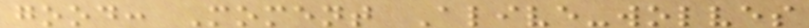good: Moment Alive-wolves
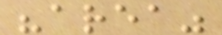"area"
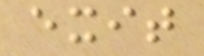exit
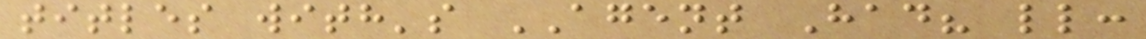titles with's AGENT Had? ll:
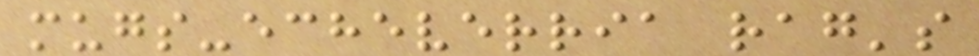mugs-echeverria rag's
